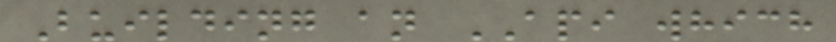Building an API which
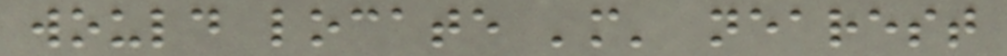would locate 'm' nearest
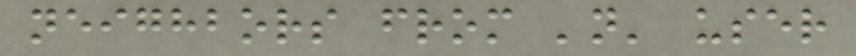neighbors from 'n' user
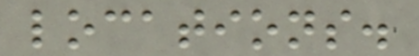locations.
